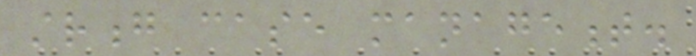strong case management.
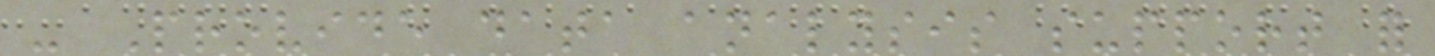- Provide data analysis support for
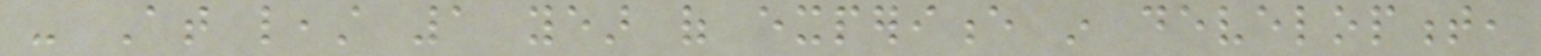- At least 1 year of experience in development,
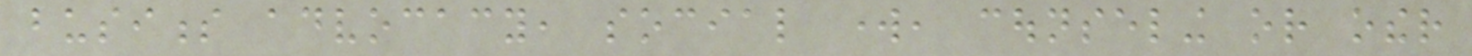business advocacy, social work, counseling or other
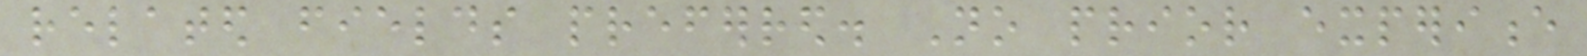related fields preferred. No prior experience
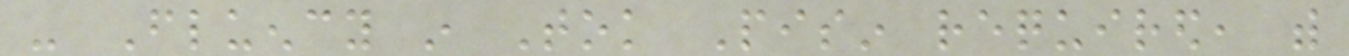- Fluency in Tok Pisin required, with
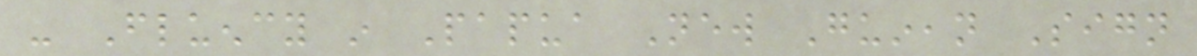- Fluency in Papua New Guinean Sign
